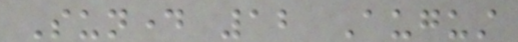Sunday 12 August
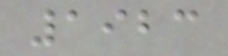1923
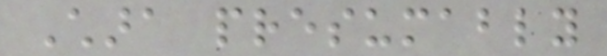Chara presumably
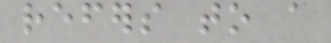refers to a
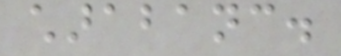charabanc.
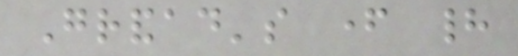Grandad's father had
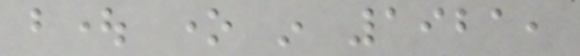bought one in 1921,
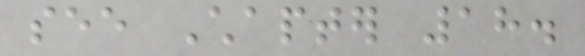see Chapter 18.
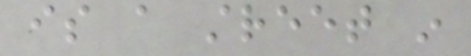is a street in
